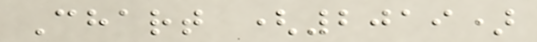Chart (2019)
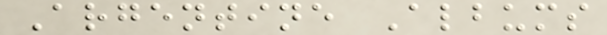Argentine Albums
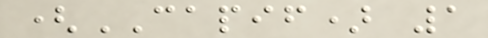(CAPIF) 1
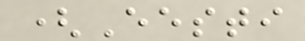(Eesti
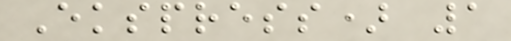Ekspress) 1
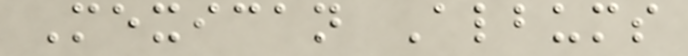Mexican Albums
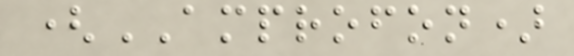(AMPROFON)
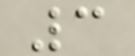3
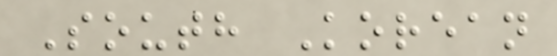South Korean
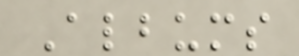Albums
